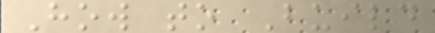How to Build
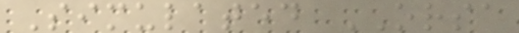Simulated ORSA
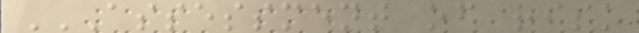ASSESSMENT OF RISK
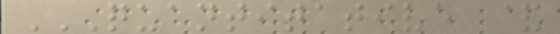QUANTITATIVE &
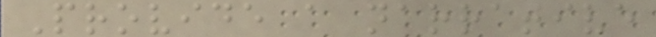Provide a narrative
